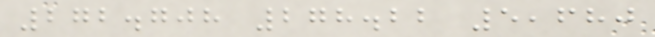272.708 278.22 5,680
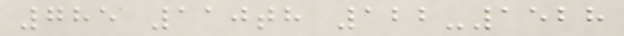785 110th 122-1528
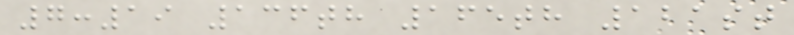7:19 136th 165th 121st
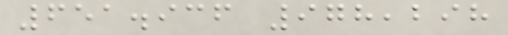651.936 978,298
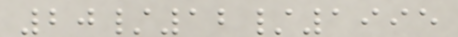20/12/1995
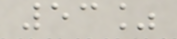53%
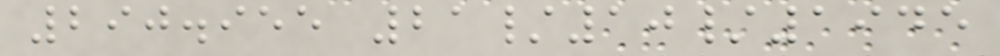290.955 21/10/1945
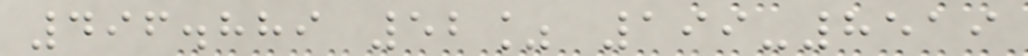496.889 52% 199-8519
